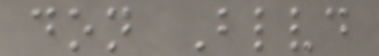don Blvd
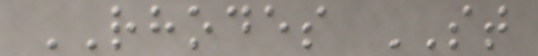RHODES ST
